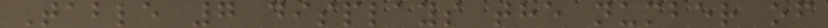Table 7 displays the number of
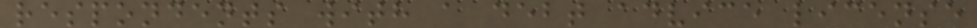respondents with a debt advice license
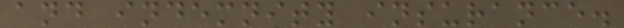and indemnity insurance.
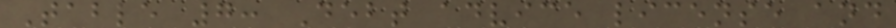Table 7: Debt advice license and
